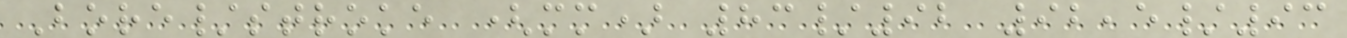Bore/stroke (mm) 83/92 92,5/93
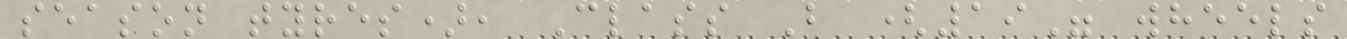season tyres), Class B (19" wheels
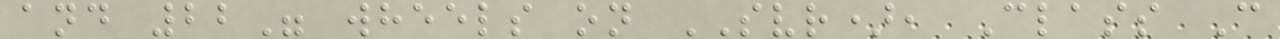and 22" wheels on SVR), Class C
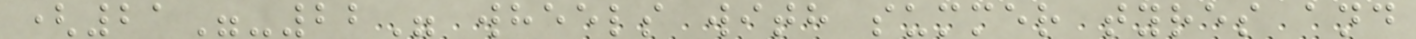(21"-22" wheels with summer tyres and
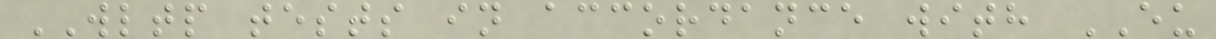WLTP tests in accordance with EU
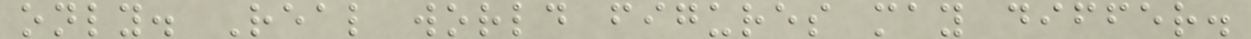only. Real world figures may differ.
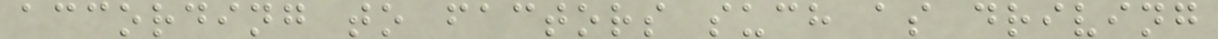according to factors such as driving
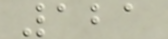121
